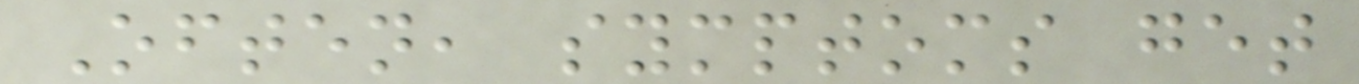Often, symptoms get
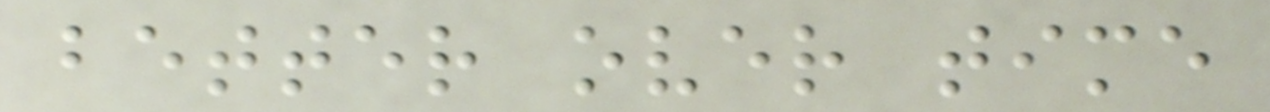better over time
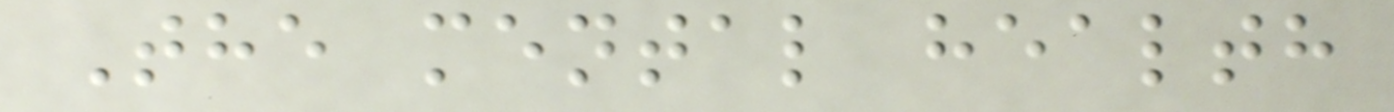The mental health
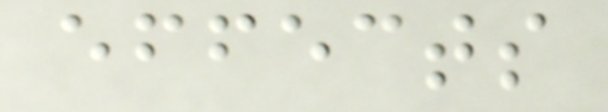effects
